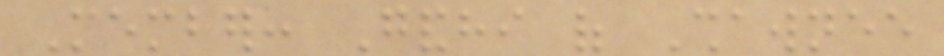Member: Gandhi of Shawnee
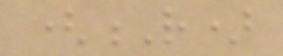(R)
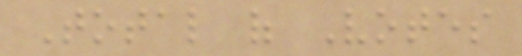Total of Votes
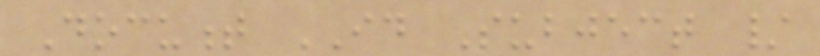Document ID Subject /
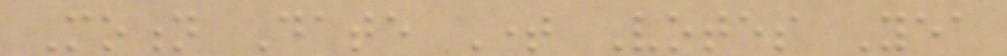Motion Date Time Votes Yea
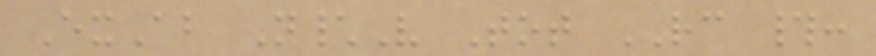ExAb N\V Tot RC #:
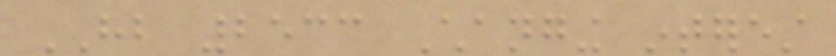HB 2533 Changing interest
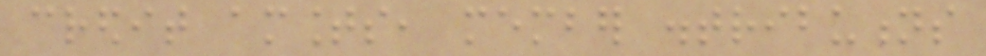credit amounts, member distributions
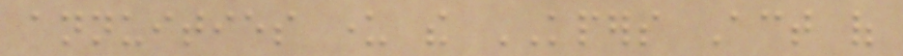annuities under the KPERS Act of
